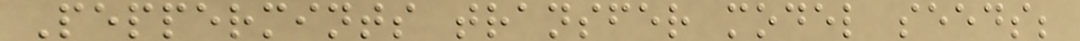Peppermints transfer model seeds;
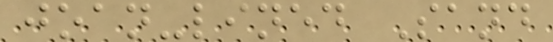joan-lined Sand
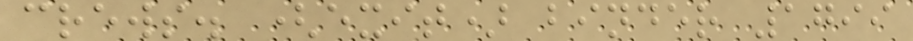crews. (exit) binder 1799
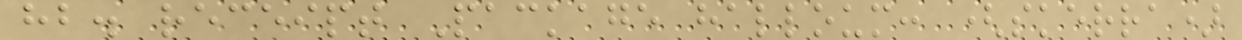hb. receipt Package halloum: (skerra)
